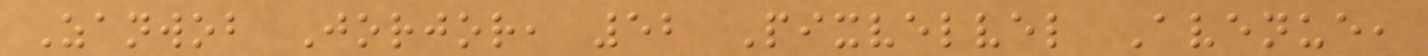Zanwob Jorjor, 52 Pixvelvel Avenue,
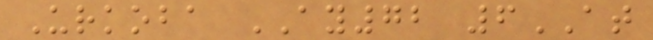Urkoba AY72 6AT
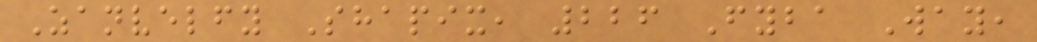Zanvelfy Shapix, 226 Fyba Way,
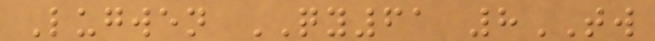Lugwen QY61 8TW
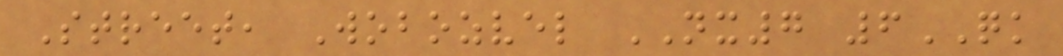Street, Wobozvel NX7 6QK
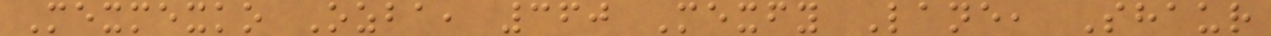Mexmexko Ozba, 360 Mexfy Lane, Shaur
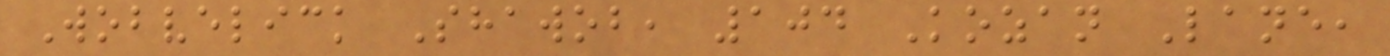Wobvelick Shawob, 104 Kozan Lane,
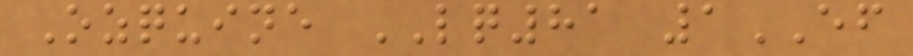Ozquine LQ81 1EF
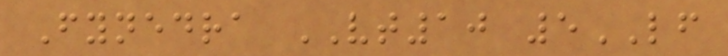Fynedra VT10 5LF
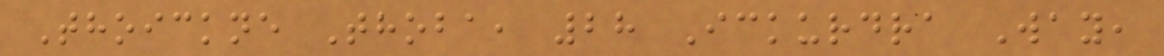Thoickne Thoba, 28 Ickurdra Way,
